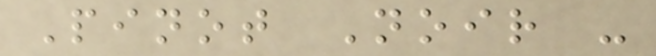Pinot Noir -
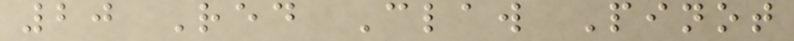20 Red Claw Pinot
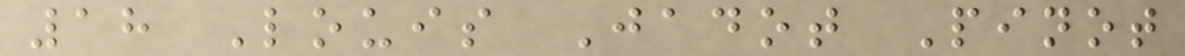18 Louis Jadot Pinot
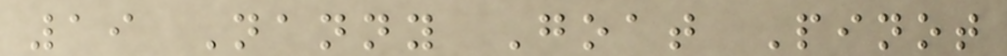19 Nanny Goat Pinot
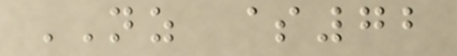NZ $72
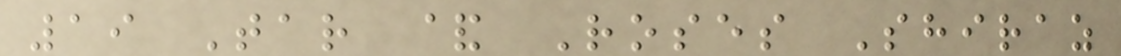19 Tar & Roses Shiraz
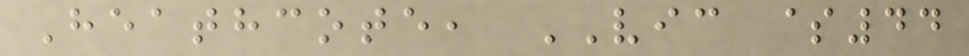Heathcote, VIC $44
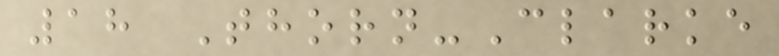18 Thorn-Clarke
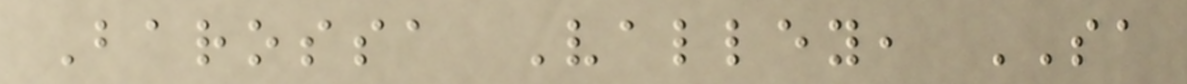Barossa Valley, SA
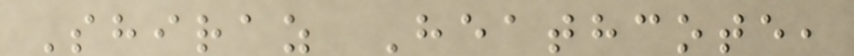Shiraz Heathcote,
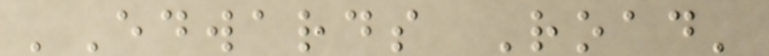'Edwards Road'
